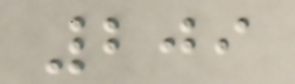209
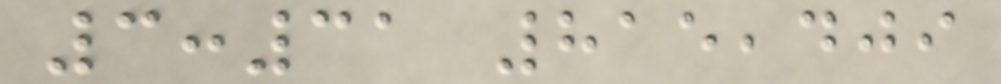3:31 815,409
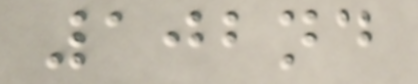102nd
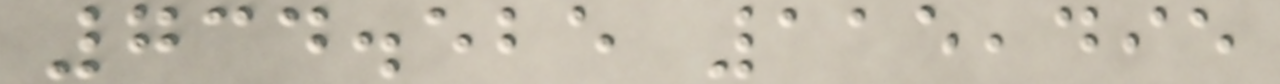734.525 115,495
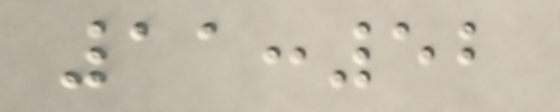11:52
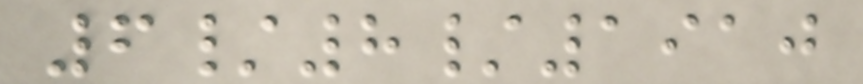6/8/1910
